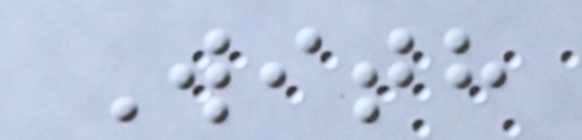With
